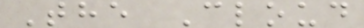The Cloud
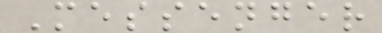Messenger
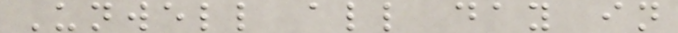Unwell all day in
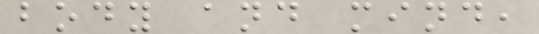body and mind,
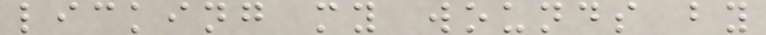licking my wounds by
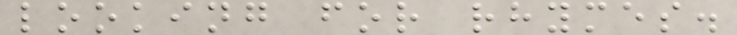looking for rhymes.
